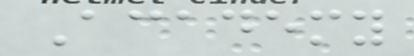Academy
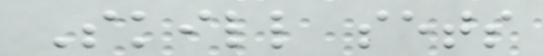Skill sets
